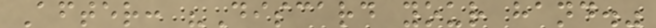After: "Discard your hand."
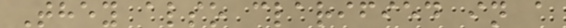They also clarified in a
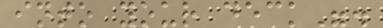into your deck".
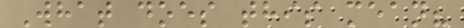What does this mean?
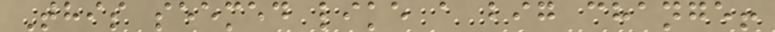This seemed like a big change!
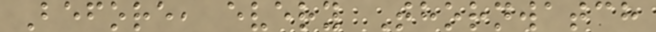Before, every Thornwatch
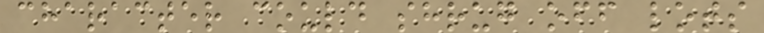character could shrug off lots
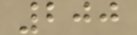200
